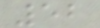52
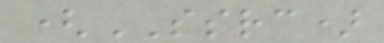(SSRC)
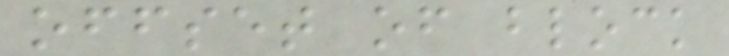offset of block
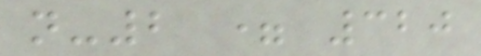n-2 = 320
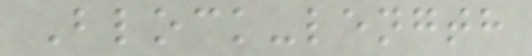Block-length
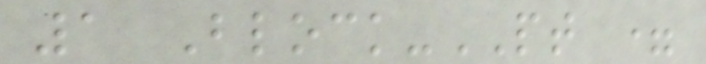1 Block-PT =
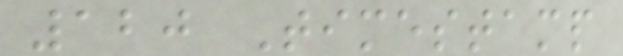120 Timestamp
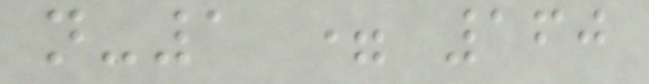n-1 = 160
